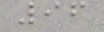96
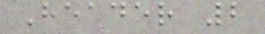Header 2
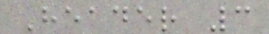Header 3
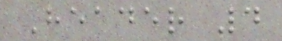Header 4
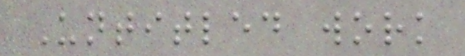Untitled work
